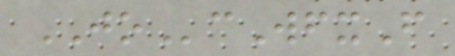JOcWfxF
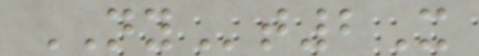NYt2X
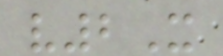v2X
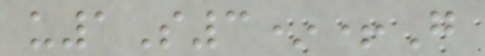u1S3*+G
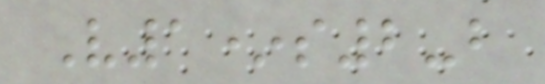V1*s2-b
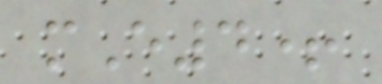mE4+
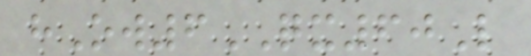hOw6QX60L
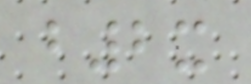b2x
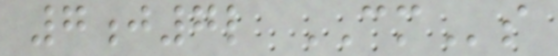7j7l CMs
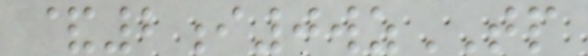&2i0wzTP
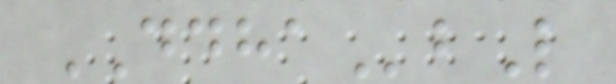DDHAbL
